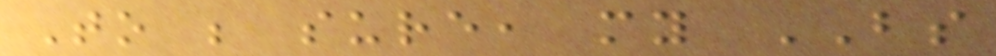To be sure, my BS
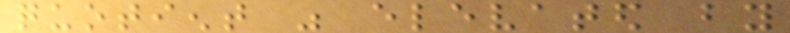quotient was elevated by
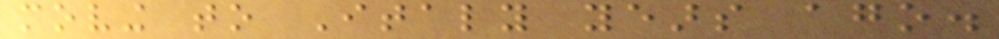moving to Italy years ago.
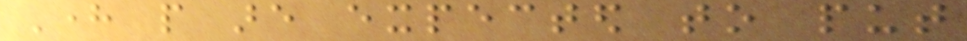Here people are expected to put
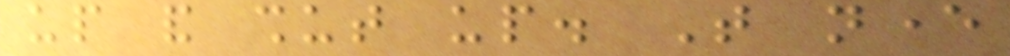up and shut up. That never
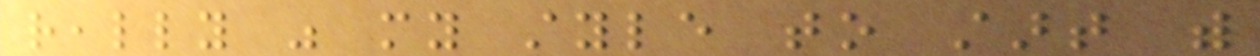really was my style to start with
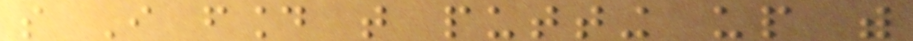so I found that putting up with
